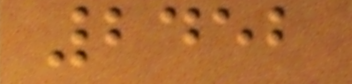2452
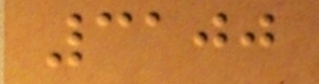3100
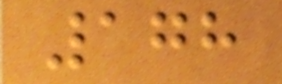178
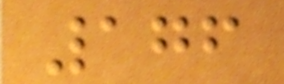176
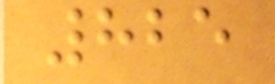825
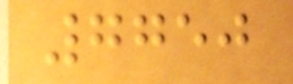7750
